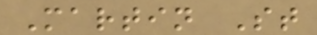Martin St
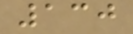130
